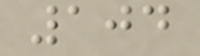104
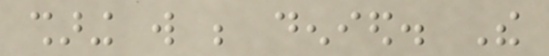sharing will be denied. The
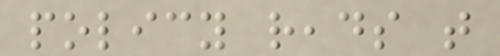policy reads that
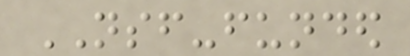NSF-funded
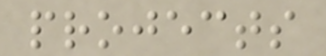projects
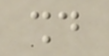should
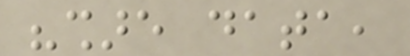"share data,
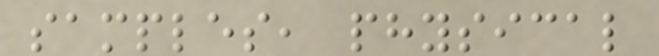samples, physical
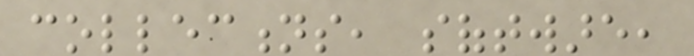collections, software,
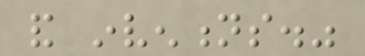and inventions."
